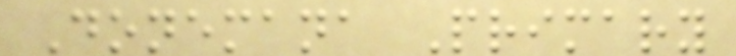Donemana Primary
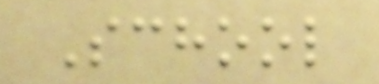School
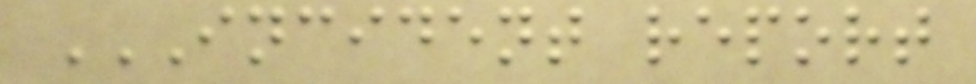INCIDENT REPORT
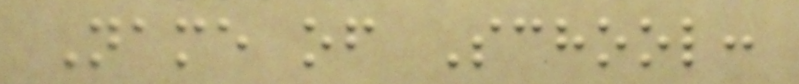Name of School:
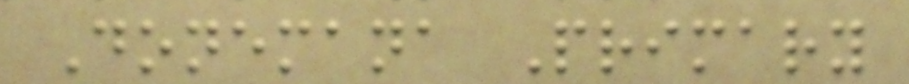Donemana Primary
